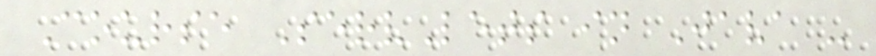Course ServLets in Java -
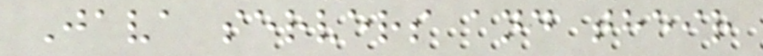Java servers and their
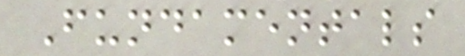Fundamentals
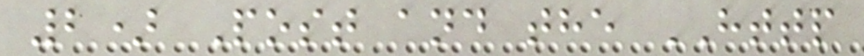2) Post and the HTTP
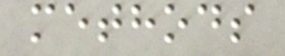methods
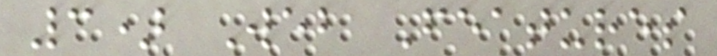3) Web Features
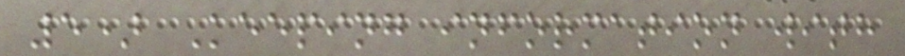5) Keeping information with
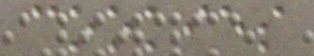cookies
